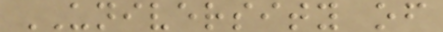UNIVERSITY of
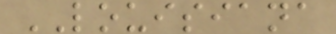LOUISIANA
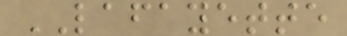LAFAYETTE
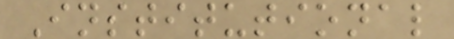Institutional
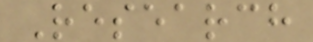Research
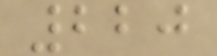220
